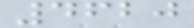4620
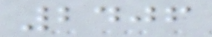2406
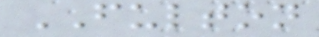FULTON
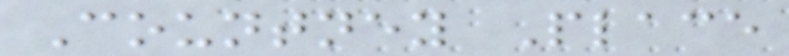Countney Place
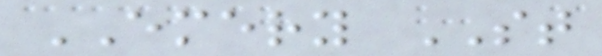EMERY ST
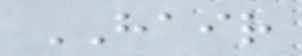HAIR
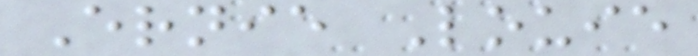Ernie Louie
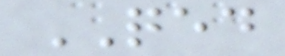QED
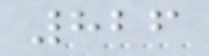826
